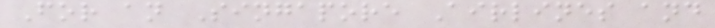For an Singapore Airlines and
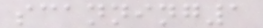scanning1
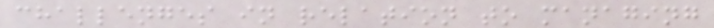challenges in relation to managing
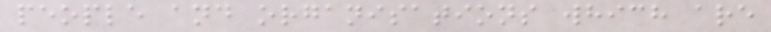people and organisations which are
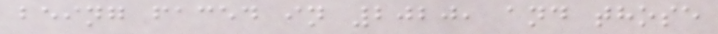being faced in 2020, and those
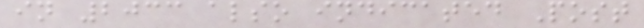in 2033 also indicated Post
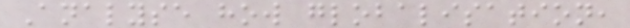Analyse how globalisation,
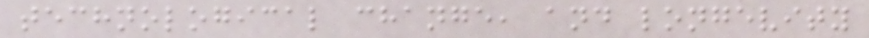technological change, and longevity
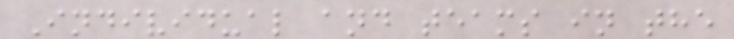Individual and teams in the
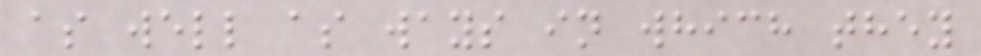as well as ways in which they
